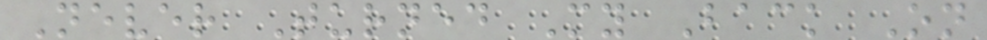Never Turned My Back On
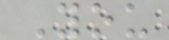You
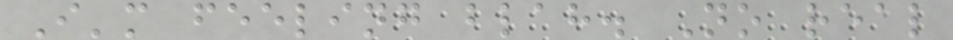I'm feeling blah. No real
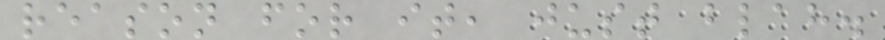reason for it, just blah.
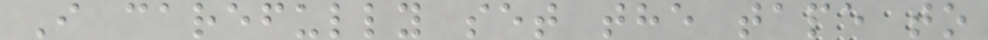I carefully set the tape to
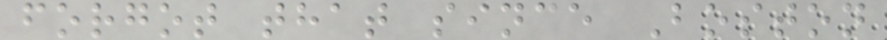forgot that since Boston
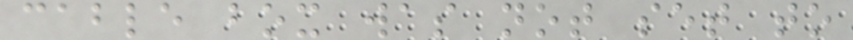cable box was not set to
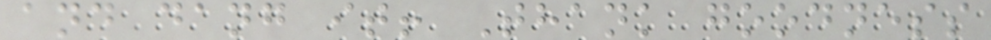and dang it! Thank goodness
